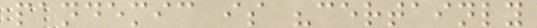pandemic is "certainly
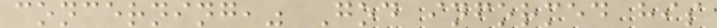concerning," God informed his
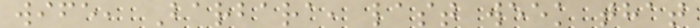wife, Barbara, last week that
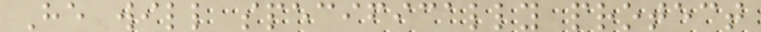He will specifically protect
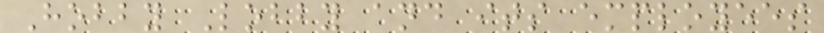Hobby Lobby and its employees
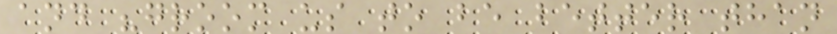and "groom us to be better than
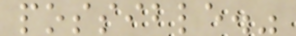possible."
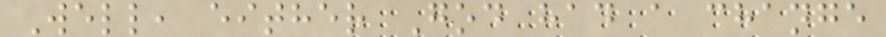Well, either God had a change
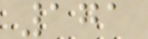171
